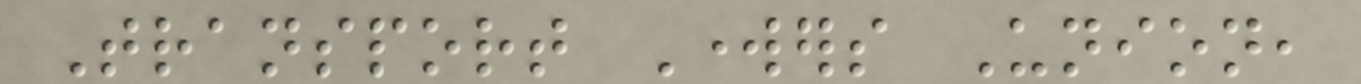Transport Workers Union,
